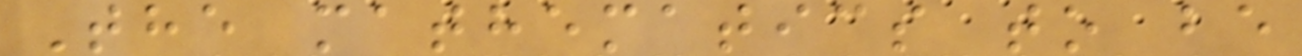The mathematics to be
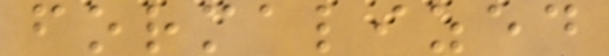formalized
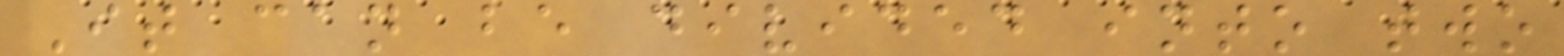It can be divided into two
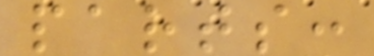parts:
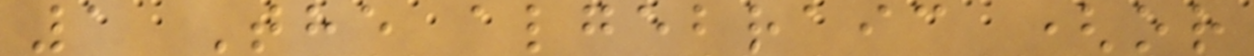1 The algebraic (or
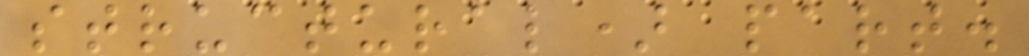structural) part.
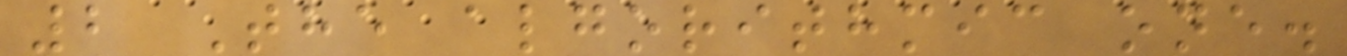2 The algorithmic one.
